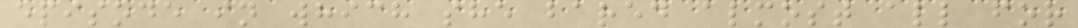episode in which she bared almost all for
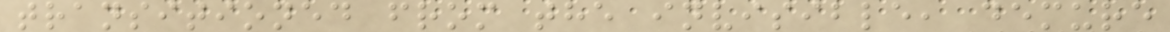transitioned from the invisible, demure
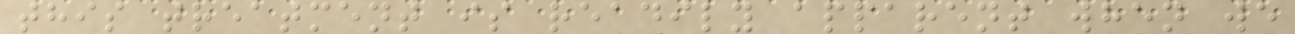this treatment is readily apparent when we
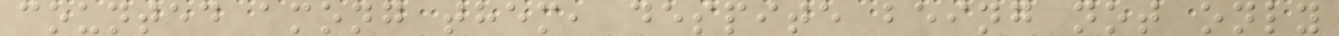counted among them, despite being not only
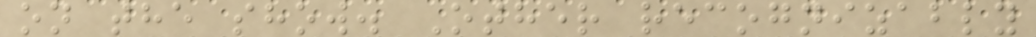on the show. Other recognizably
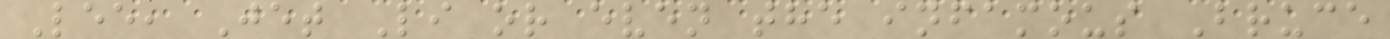Lee, Jet Li or even the infamous Bruce
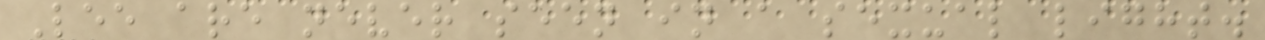Lee are never seen in a sexual light.
